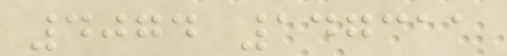4074 147311
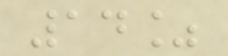14%
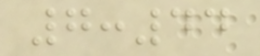7:44
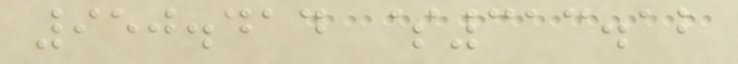950.414 $313.12
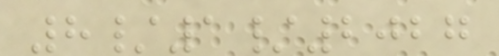8/1/2027
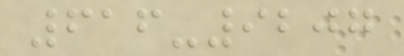616-9207
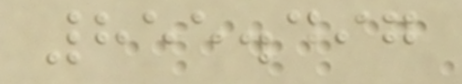855.497
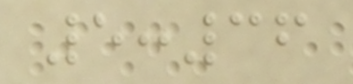5:36
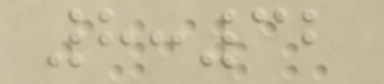8:32
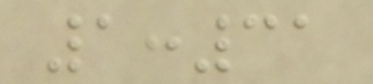1:31
